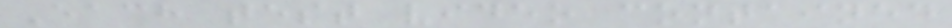Each test video contained
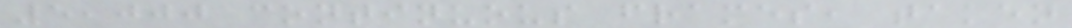5,000 continuous frames, taken
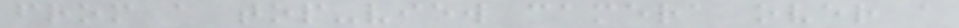from a top-view camera over a
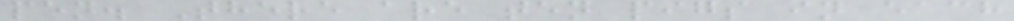pen. There are ten pigs in each
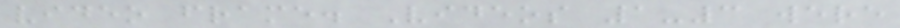video frame. Videos 1-3 were
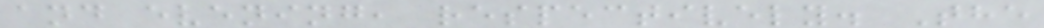and evening, respectively. The
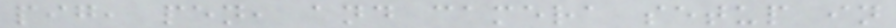pig, pen, and camera setup in
